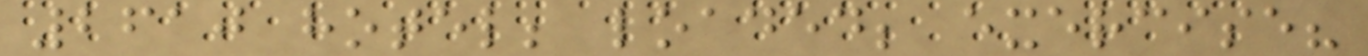2610 hotel; loaded; exercise?
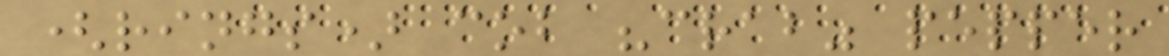(rings) cob "crab" pepper
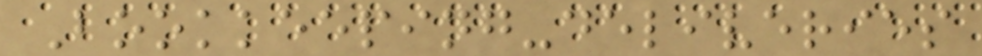Bookkeeping-deliveries
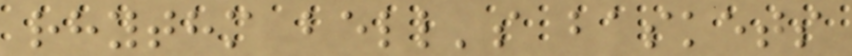rhythm bell's baskets
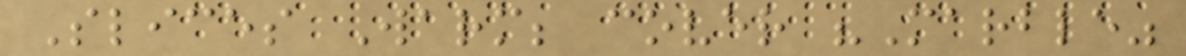Slices Warm; cover "Marble"
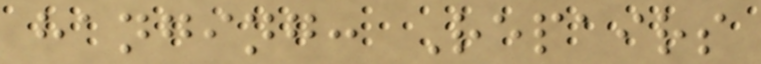hanging: Repairs
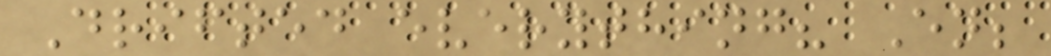Drifted everything? En;
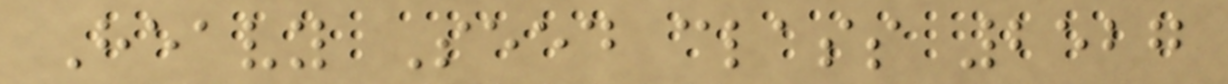Heavy Seed class 2527
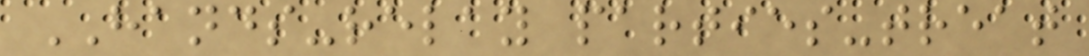HANDS-relay parties-treat
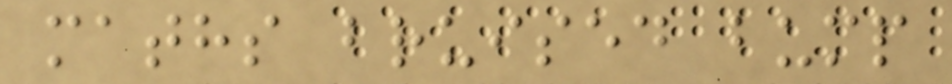maths bruised bump
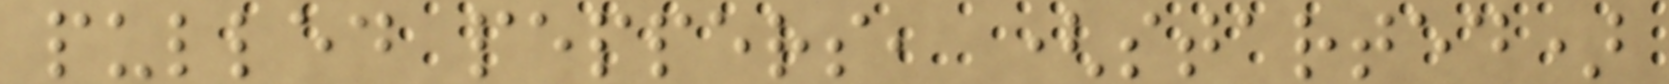pulled peppers, (started)
